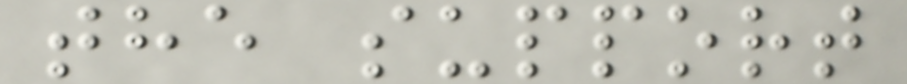the support
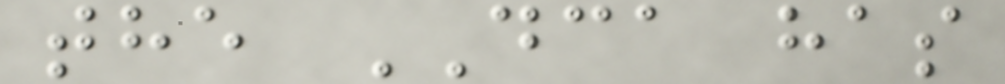the DCA has
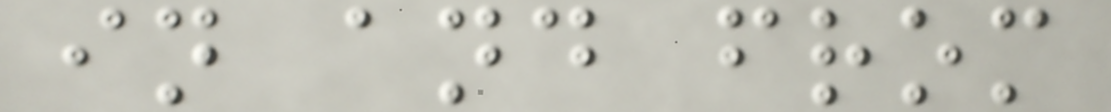in and from
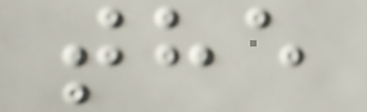the
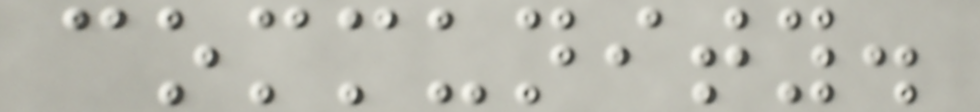community.
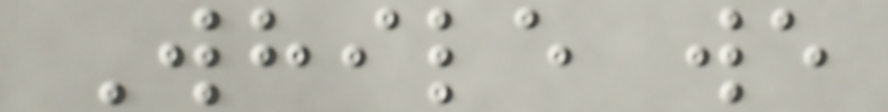While we
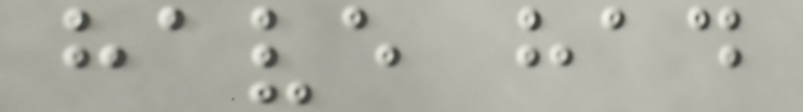have had
